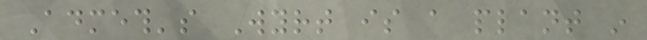Admeth's Wyrt is a plant in
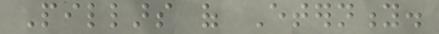Pillars of Eternity.
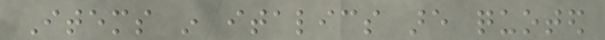Items in italics are quoted
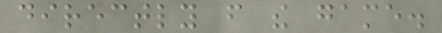directly from the game.
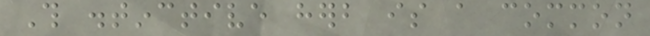This distinctive herb is a common
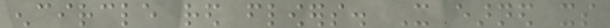encircle red flowers. It earned its
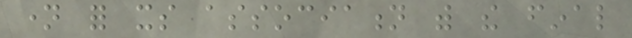name for its association with the final
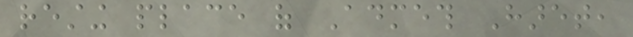resting place of Admeth Haret,
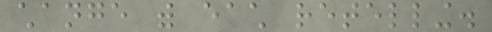change with each retelling.
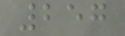257
